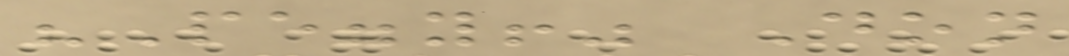"Peggy!" Don
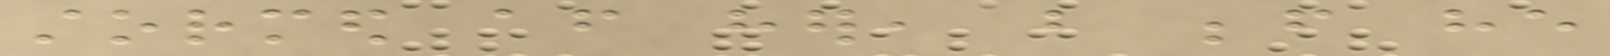stormed after her, but before he
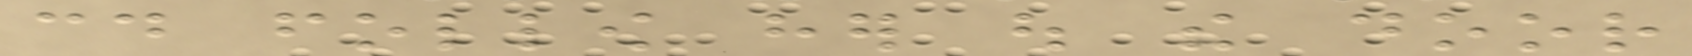could follow her out the door
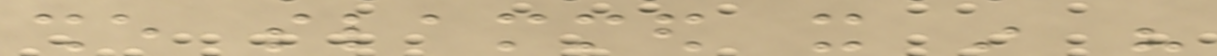she slammed it in his
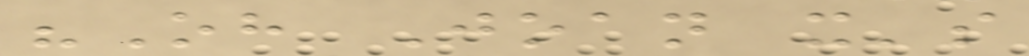"Oh Joan it's
